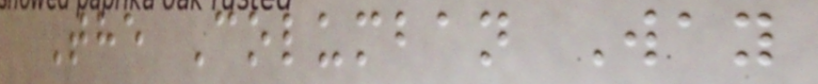The Columban Way
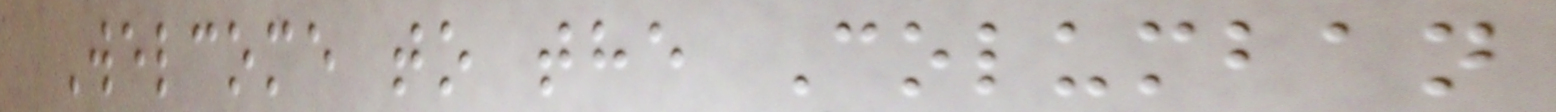Welcome to the Columban
